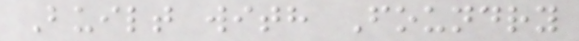Built with Foundry
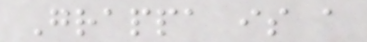Grappa is a
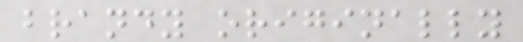brandy originally
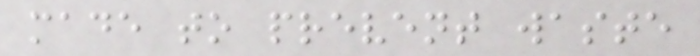made to prevent waste
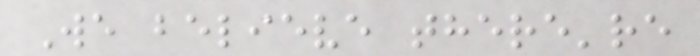We believe there're
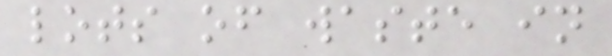lots of waste in
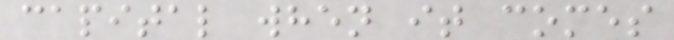capital when it comes
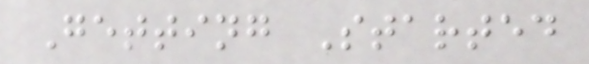Getting Started
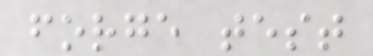forge test
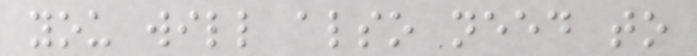you will also need to
